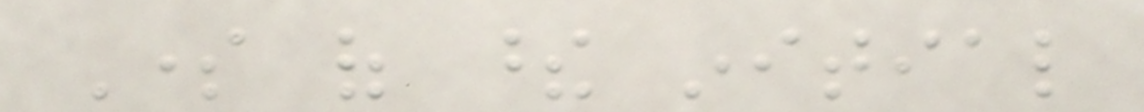Some of these initial
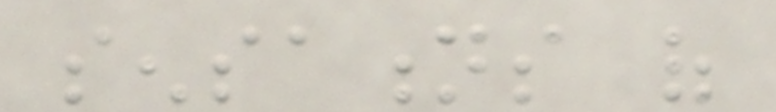sensations of
